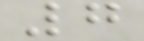7
